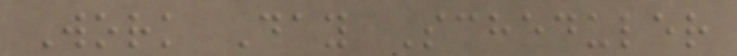Work Day Scheduler
